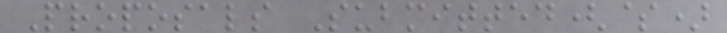Proposals Submitted($)
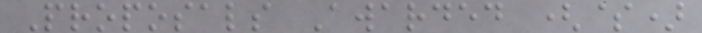Proposals Awarded ($)
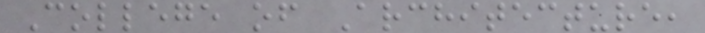College of Architecture,
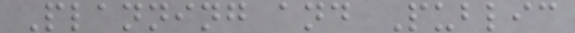Planning and Public
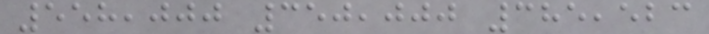558,000 350,000 385,523
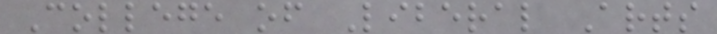College of Liberal Arts
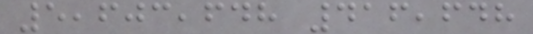5,603,648 416,648
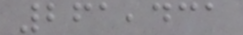261,431
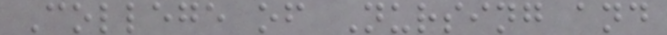College of Nursing and
